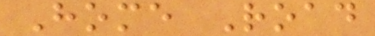Home Road
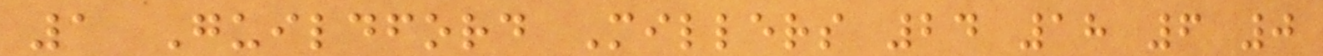1 Guildford Millers 24 18 6 0
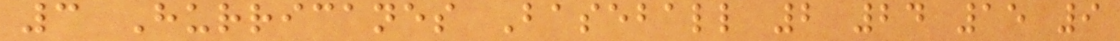3 Hurricanes Baseball 2 24 15 9
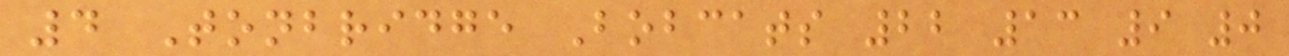4 Tonbridge Bobcats 22 13 9 0
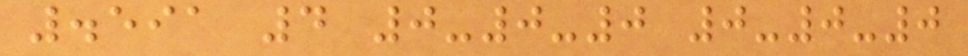.591 4 0-0-0 0-0-0
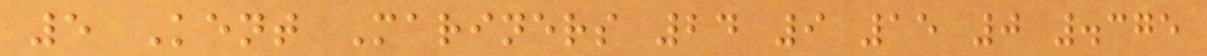5 Kent Mariners 24 9 15 0 .375
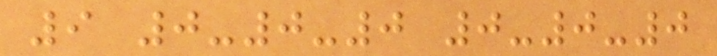9 0-0-0 0-0-0
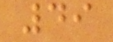49
